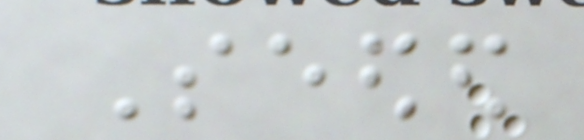Seeded
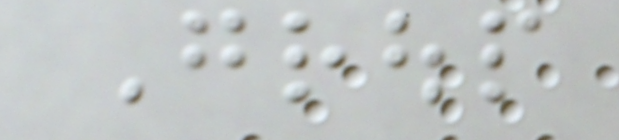Group
